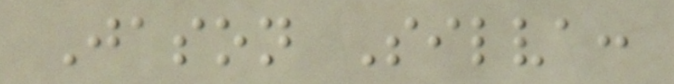Jason Silva:
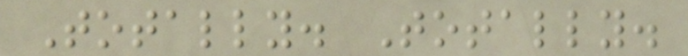Totally. Totally.
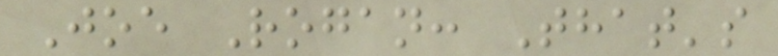Joe Rogan: That's
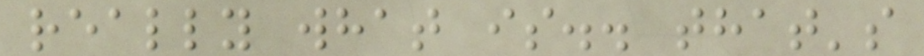really what is.. that's
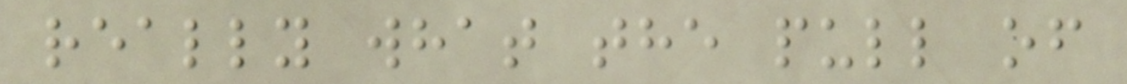really what the pull of
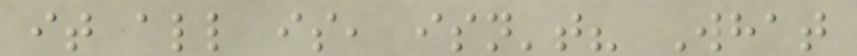it all is, isn't? What
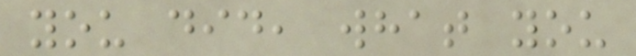you did, what you
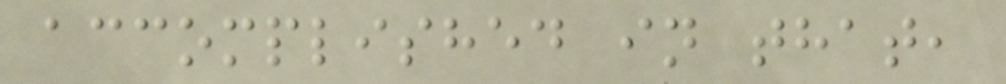accomplished in that,
